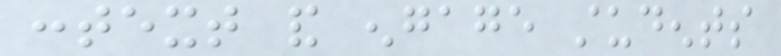context and engage students
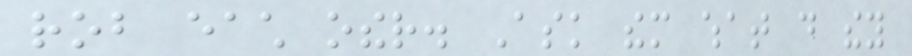rob each other. Ask them what do they
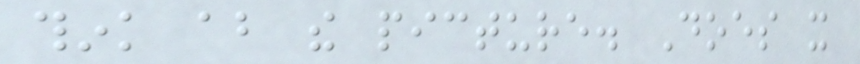think about the picture. Does it
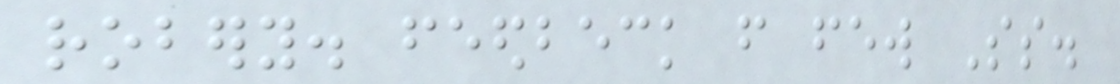robery. feedbeck from few Ss.
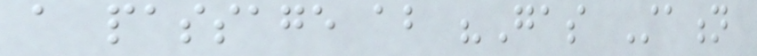a passage about "Gas Station
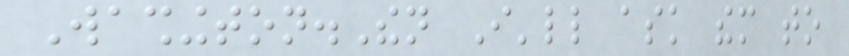Washington.Then I'll ask them to
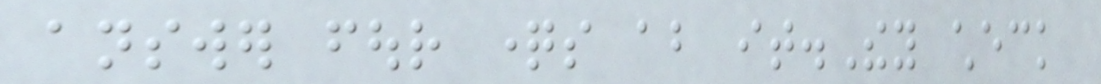answer four questions about it.They check
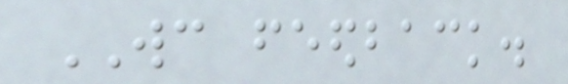WC feedback.
